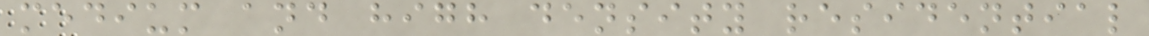medium and high density residential
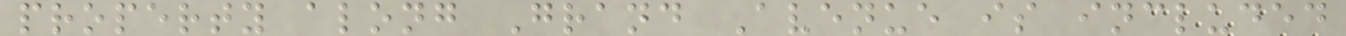property along Grand Avenue is included
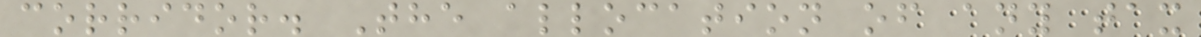corridor. The allocation of any tax
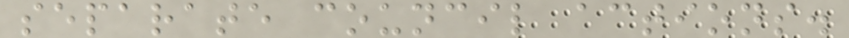separate council actions.
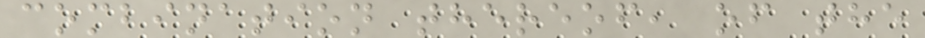combination thereof, of the
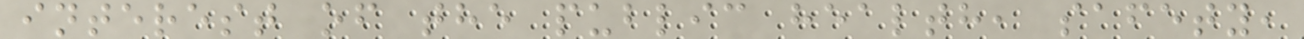interest of the public health, safety,
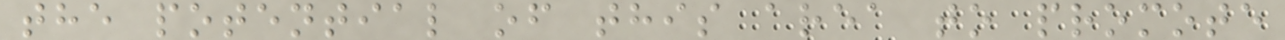the potential of this area to promote
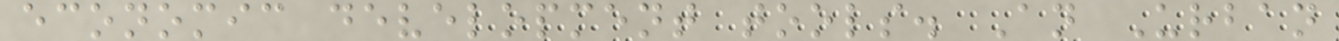economic development tools. An Urban
